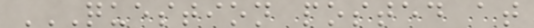QUESTION POSTED AT
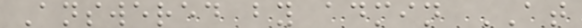Answered by admin AT
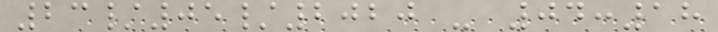23/05/2020 - 04:18
